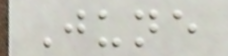June
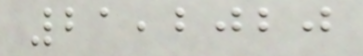21,2020
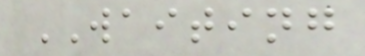WAITING
